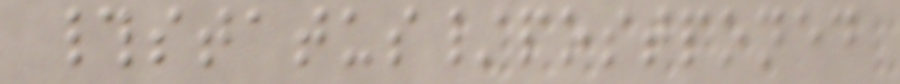#status/postponed
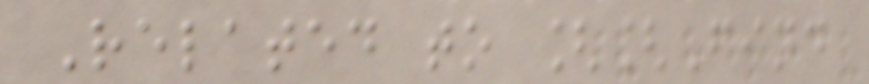Related to [[Find
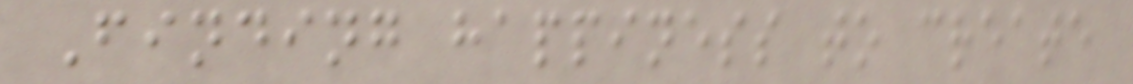Finding happiness to create
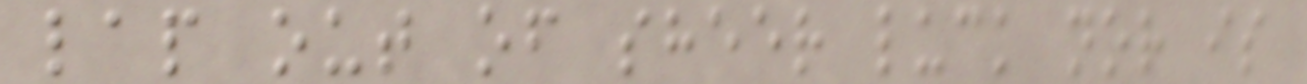lap out of sheer luck nor is
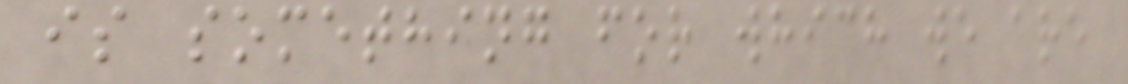is something for which we are
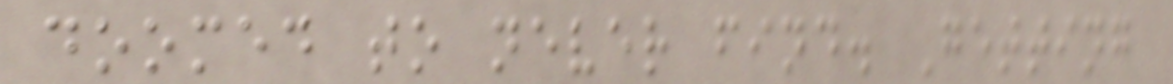doomed to never find. Getting
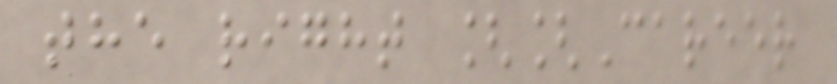the right [[Career
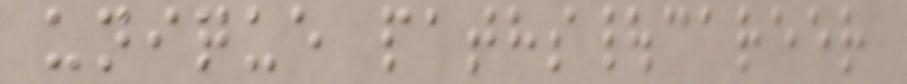unique paths|career
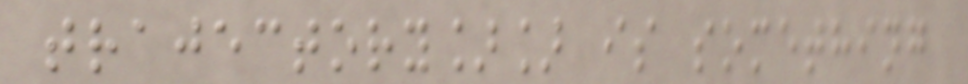trajectory]] is something
